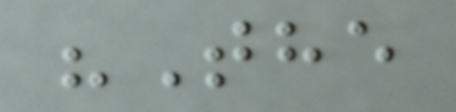"The
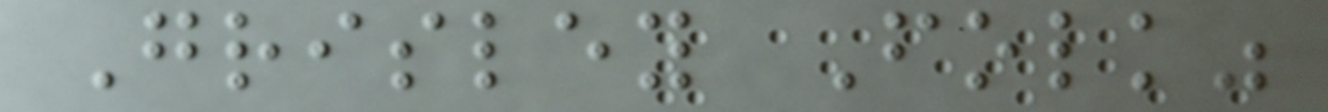Grisley Folk"
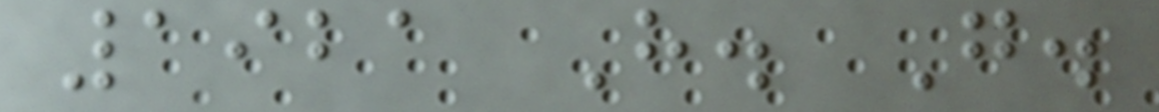1921 H. G.
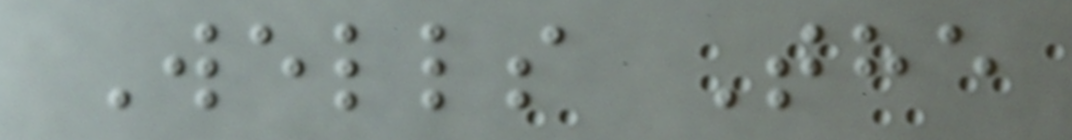Wells The
